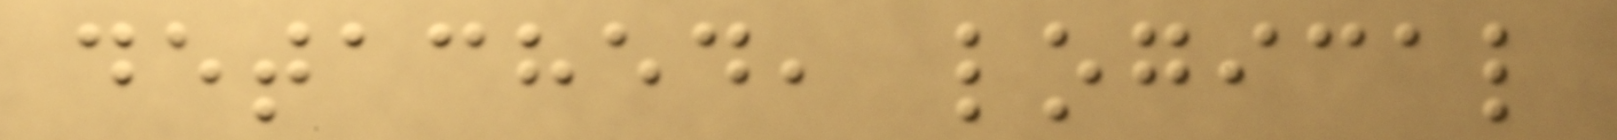detached, logical
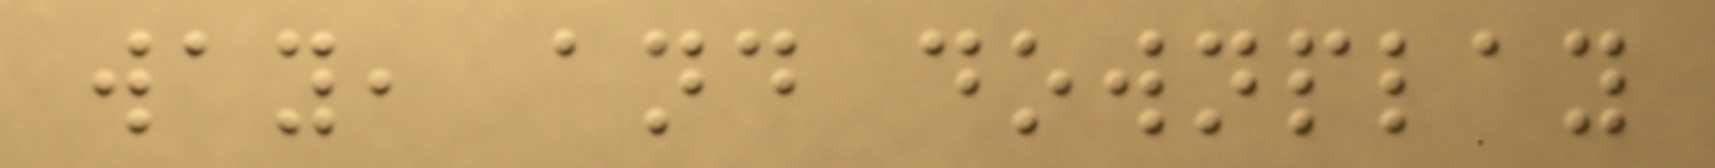way, and downplay
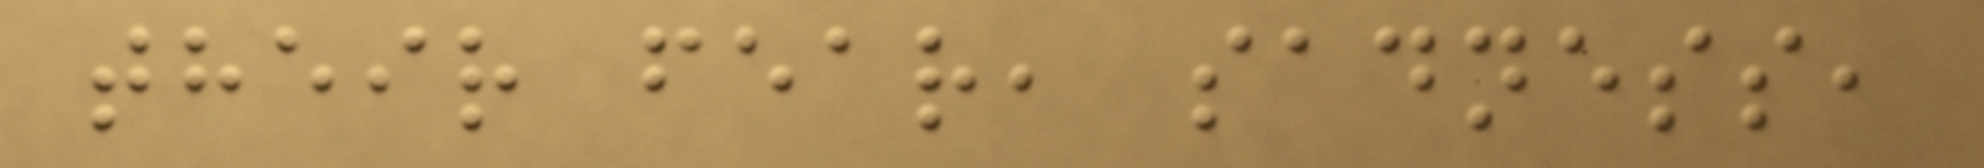their fear, sadness,
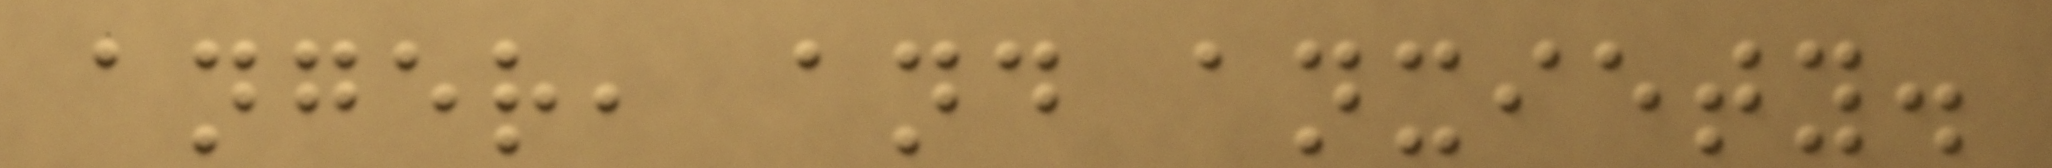anger, and anxiety.
